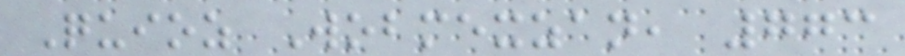Quioz Wobmexzan, 773
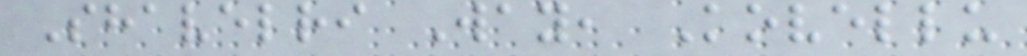Shavelri Way, Kovellu
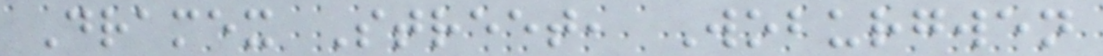Dramex Street, Woburgwen
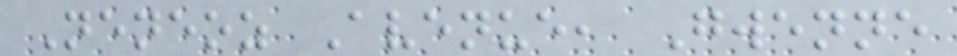Neneoz Avenue, Gwenne
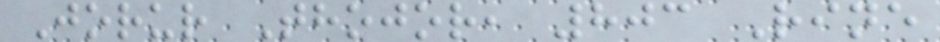Jorur Thojor, 803 Rine
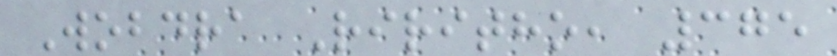Wobdra Riritho, 375
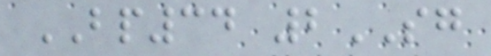BP34 2SG
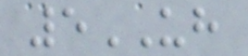5UH
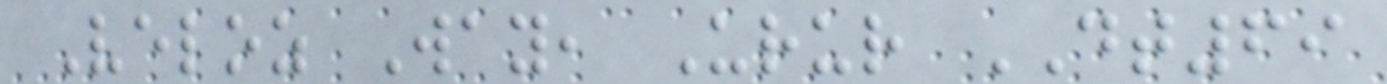Veloz Way, Urur DT69
